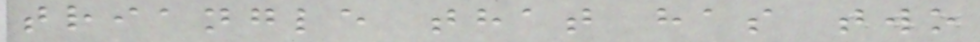triangle that has two
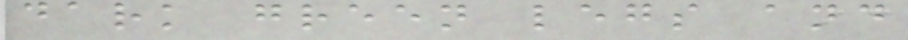dark green legs and
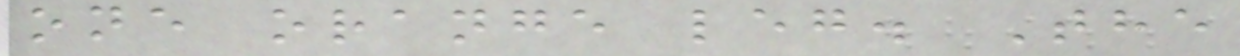one orange leg. The
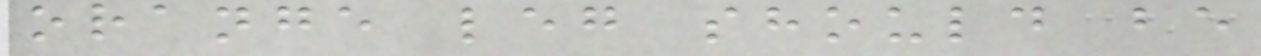orange leg should be
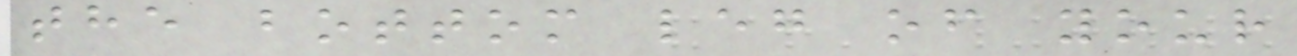the bottom leg of your
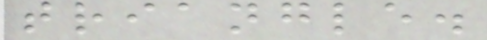triangle.
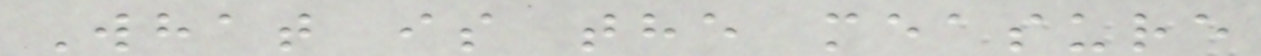What is the measure
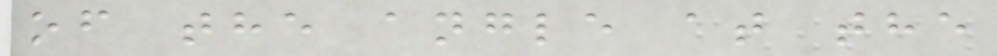of the angle at the
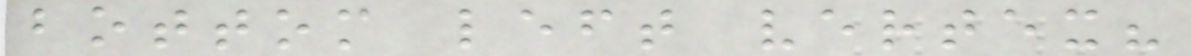bottom left vertex?
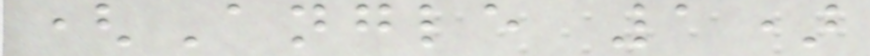(Angle 1)
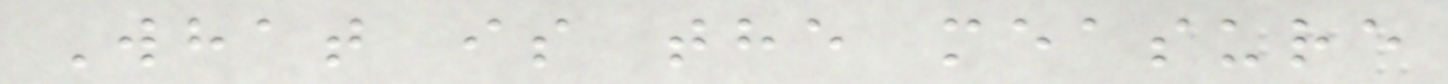What is the measure
